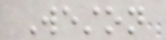Weston
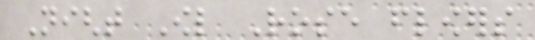Night Owl Rose flowers
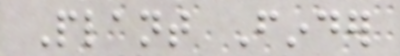Plant Finder
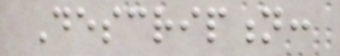Description:
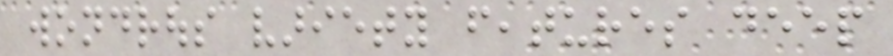wondrous variety features deep
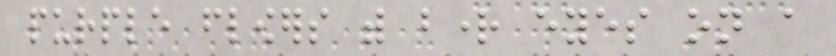purple flowers with bright eyes on a
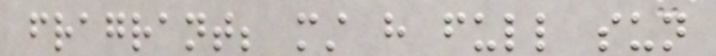fragrant; must have full sun
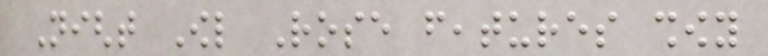Night Owl Rose features showy
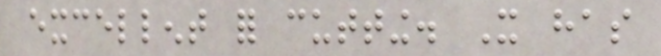excellent for cutting. It has
